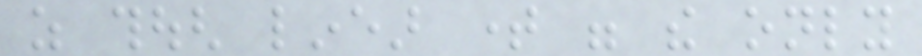as though linear time were the only
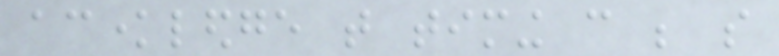acknowledge that timing can be so
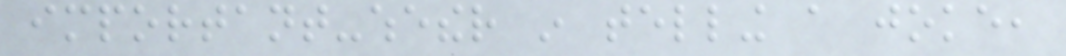important-whether in telling a joke,
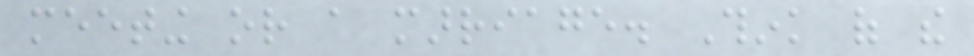meeting or a marriage. Think of the
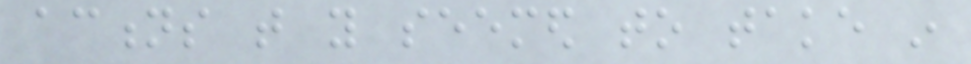actions that you seemed to take in
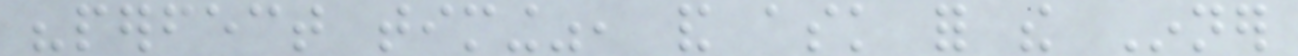"perfect timing", and ask for the Inner
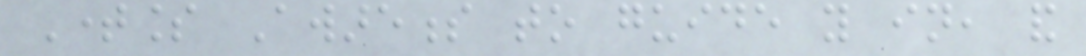Timeless Awareness to guide you in, and
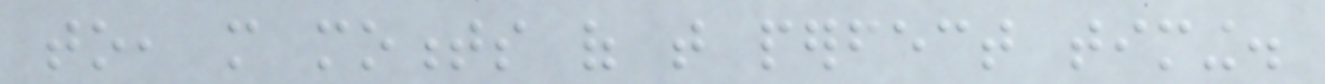to, more moments of that perfect timing.
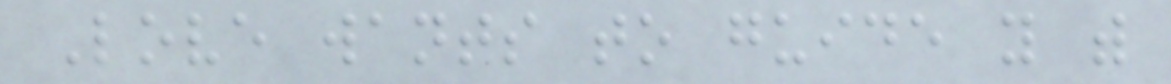Love wants to guide you with
